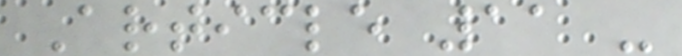Article 11 -
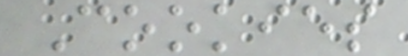Cookies
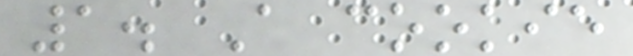1. A cookie
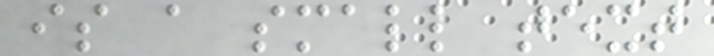is a small text
